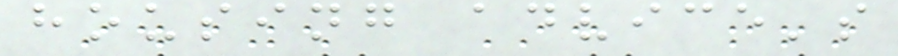housing advice's
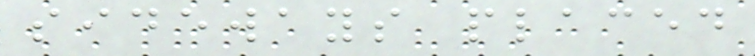sideways placed
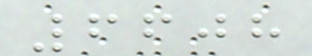6608
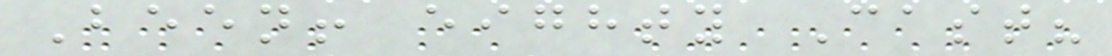Been! eighty Cast?
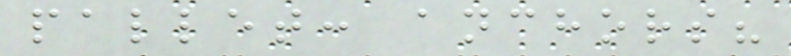pallet: anchors?
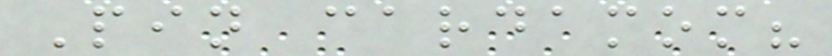Pin cardamom?
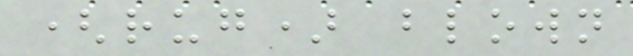(rug) blown
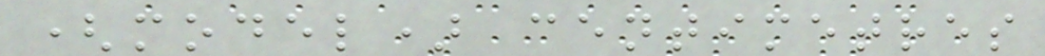(model) centimetres
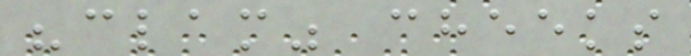"clam" cheeks
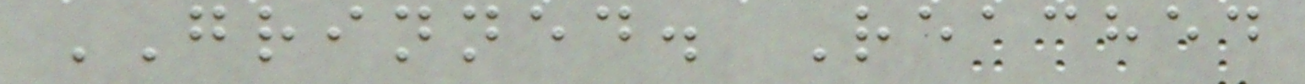GRINNED. Reached
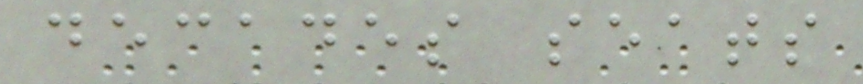decades seats
